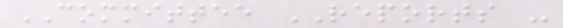COMMITTEE REPORTS -
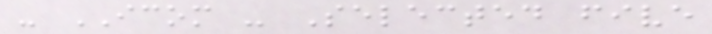- ICOM - Selected five
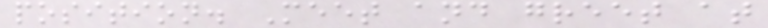position. Meet and greet at
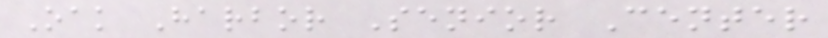Oak Harbor Senior Center
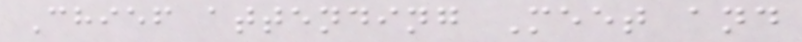Chief attending Meet and
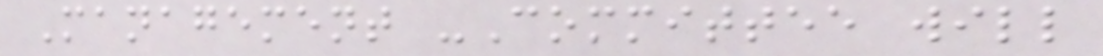Management -Committee will
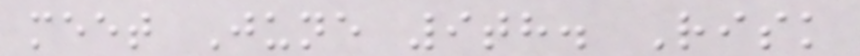meet June 9th. Risk
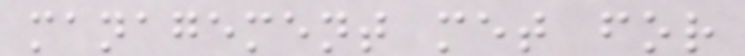management met for
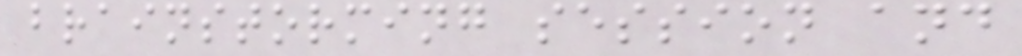brainstorming session and
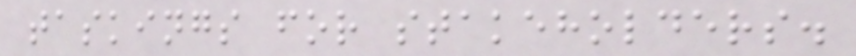taskings for stakeholders.
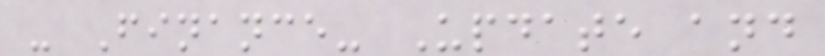- Finance- Update and
